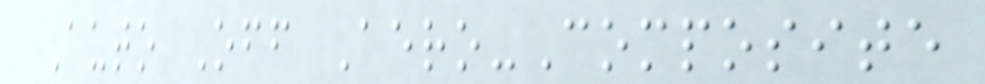Auto Off Aero-Composite
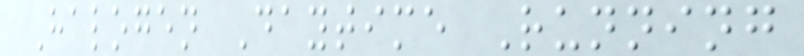Halogen Daytime Running
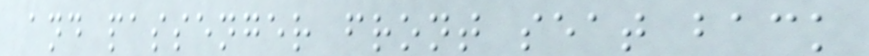and passenger front seat back
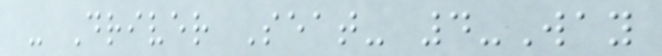- Driver Seat- 4-Way
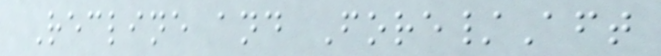Recline and Fore/Aft
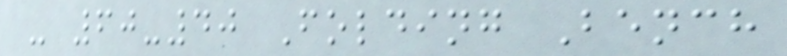- 60-40 Folding Bench
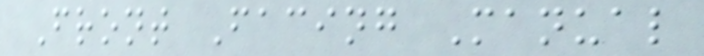Front Facing Manual
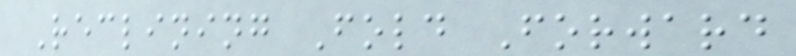Reclining Fold Forward
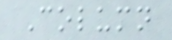Column
